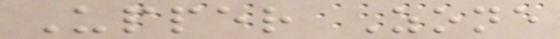Upper Zone
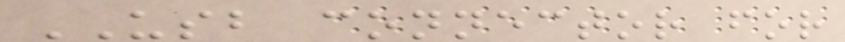USB connector for
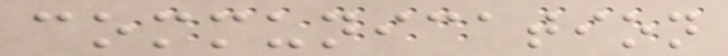communication
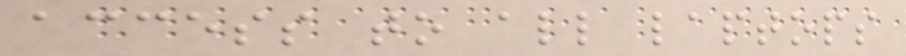access to all laptops
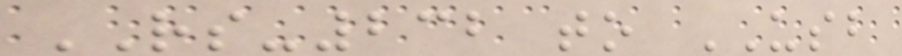RS-232 to USB
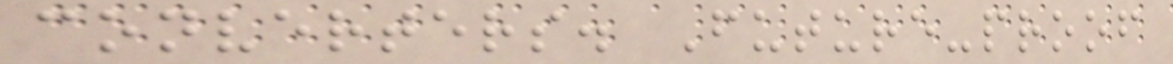converters. Future-proof
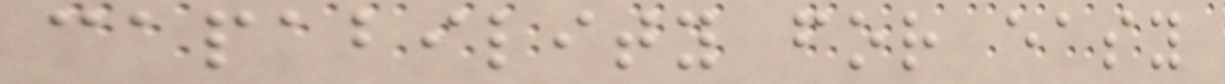capability for easy
